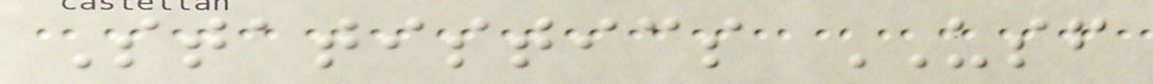Statistics USF
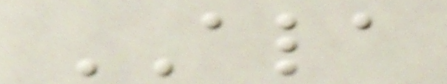ALA
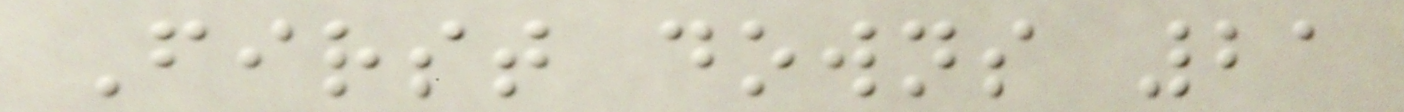First downs 21
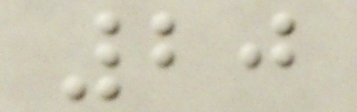20
